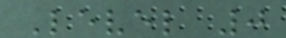Level 0
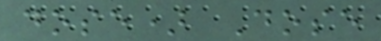dose) Dose
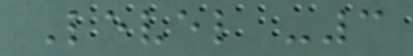Level -3
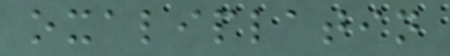oxaliplatin
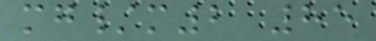mg/m2 85
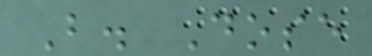B. Dose
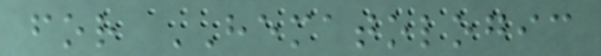for HEMATOLOGIC
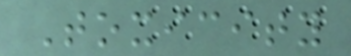Toxicity
